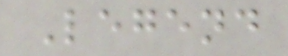Legend
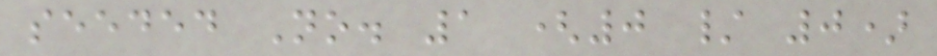seeded No. 1 (0 / 0)
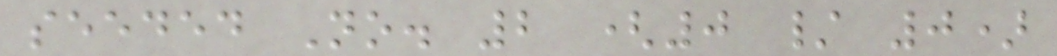seeded No. 2 (0 / 0)
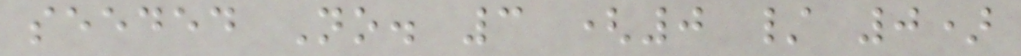seeded No. 3 (0 / 0)
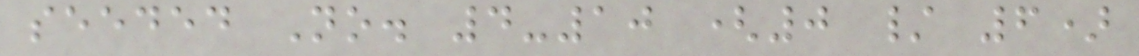seeded No. 4-10 (0 / 6)
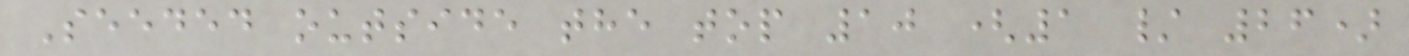Seeded outside the top 10 (1 / 26)
